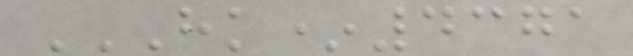HK*4371
